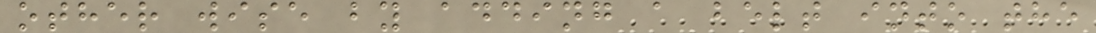other wise by adding a belt into the
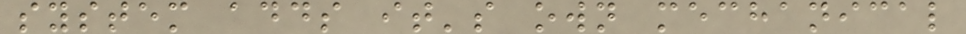system adds it's own mechanical
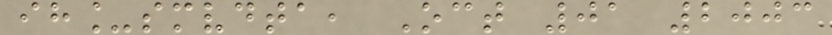ih_smvdta, Oct 01 2003
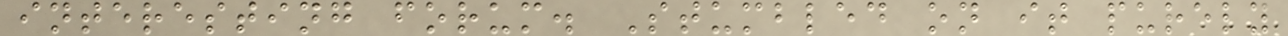interesting forum. Stumbled on it purely
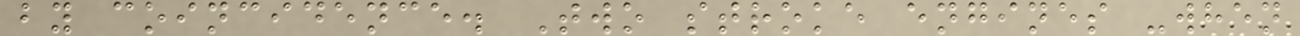by coincidence. Two stroke engines -when
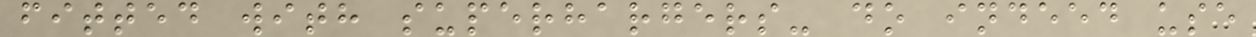fitted with superhargers- do indeed use
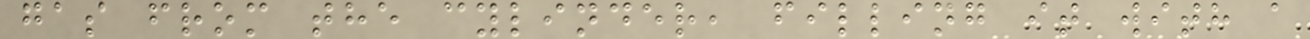gas from the cylinder, filling it with a
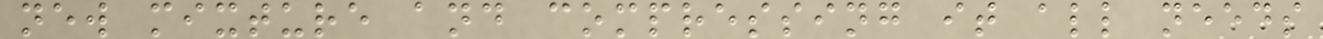new mixture and compressing it all needs
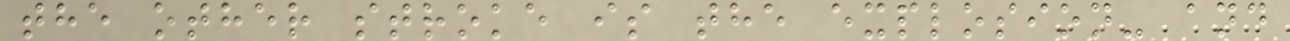the other stroke is the explosion- and
